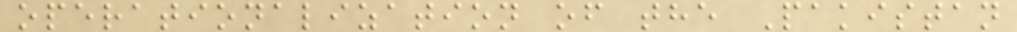operationalization of the Pakistan
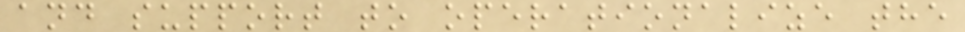and support to operationalize the
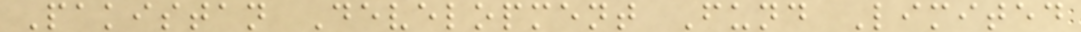Pakistan Development Fund Limited
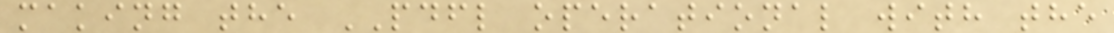making the PDFL operational with the
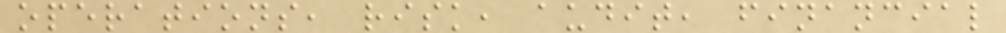operations, risk, audit, financial
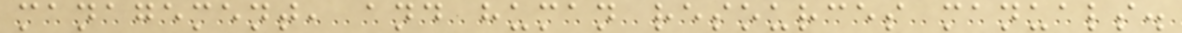management, and human resources manuals.
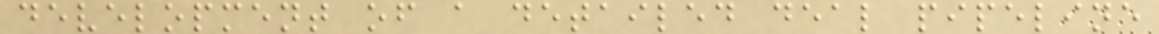development of a detailed deal pipeline
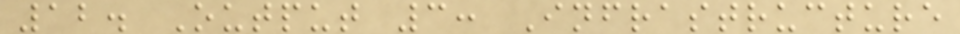12. Output 3: Infrastructure
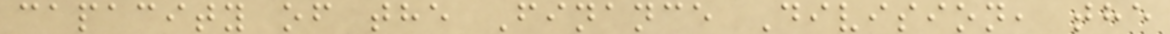capacity of the Finance Division, the
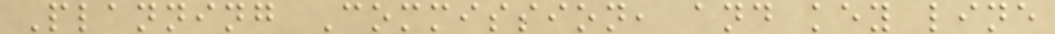Planning Commission, and key line
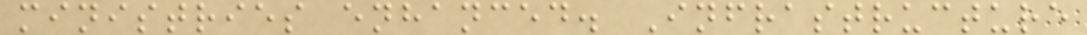ministries enhanced. Infrastructure
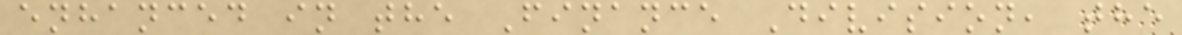enhanced in the Finance Division, the
